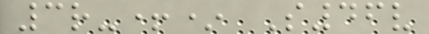3r-+* S46v
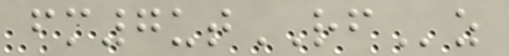fm7utRFz
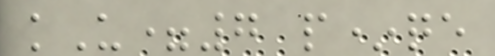kU=7 p*qe
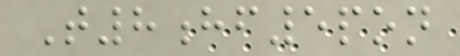T8hf5pon
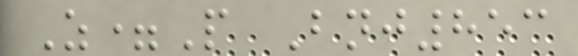Z=P Bnj853
